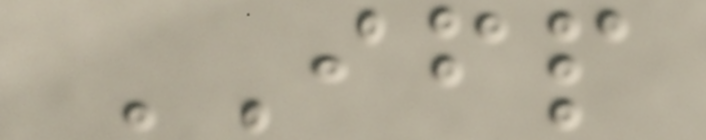IFP
